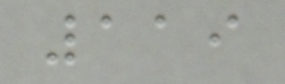119
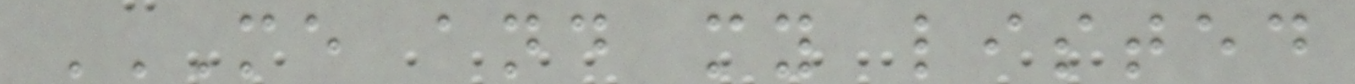ME AND MY LISTED
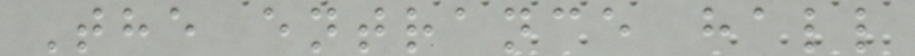The entrance hall
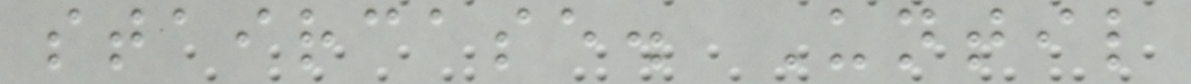staircase. Until
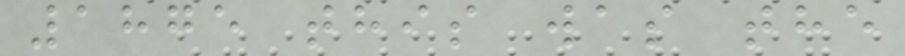1875 this was the
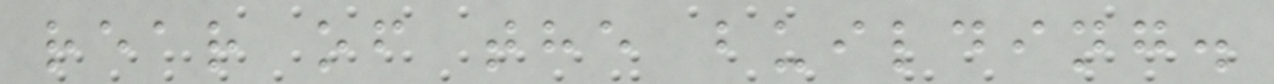rear of the building.
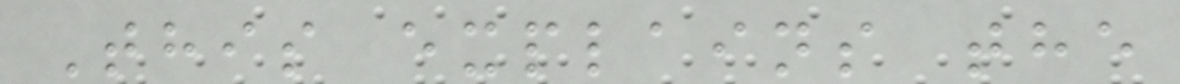This explains the
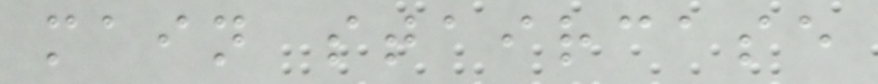main staircase
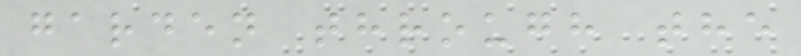garden through the
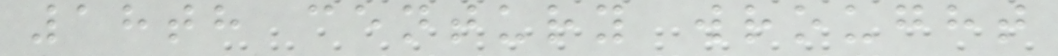18th century wrought
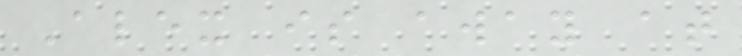Alex is away at
